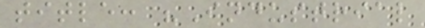title: "Industrial
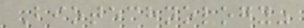Biotechnology"
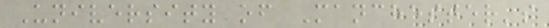University of Manchester's
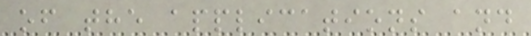of the applications and
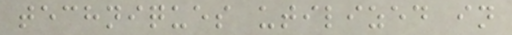techniques utilized in
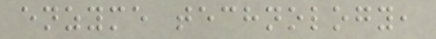enzyme technology,
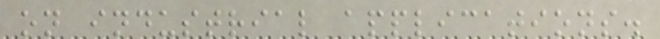on industrial applications.
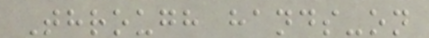Through hands-on
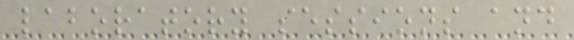laboratory sessions and
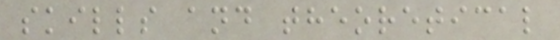skills and theoretical
